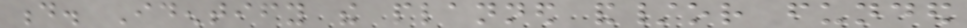d. Identify the planned and/or funded
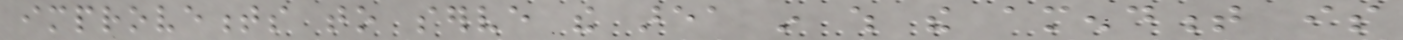improvements to serve the area in which the amendment is
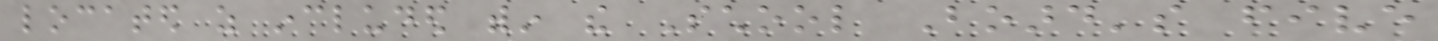located as included within the School Board's five
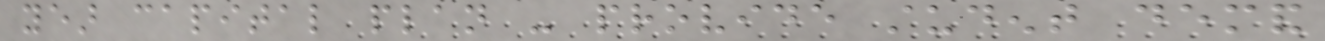year capital plan - provide student demand
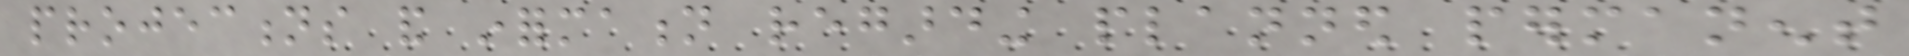projections and information regarding planned permanent
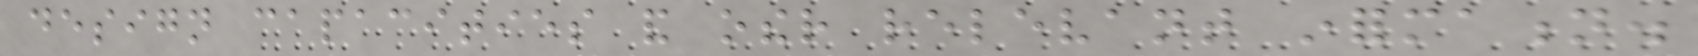design capacities and other relevant information.
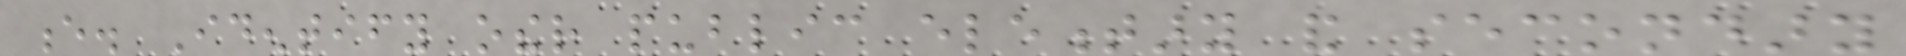e. Identify other public elementary and secondary
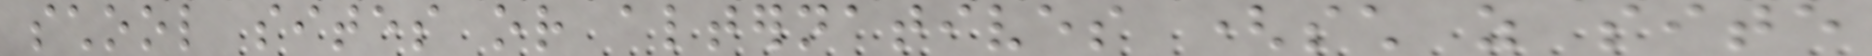school sites or alternatives (such as site
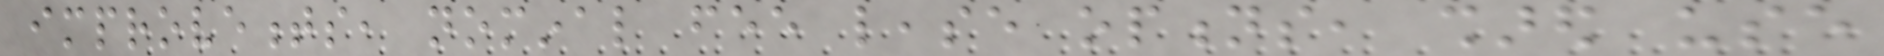improvements, nominal fee lease options, shared use
